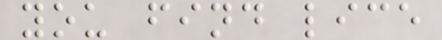you find lice
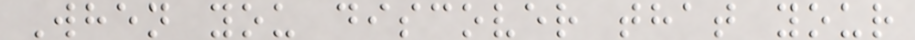When you discover that your
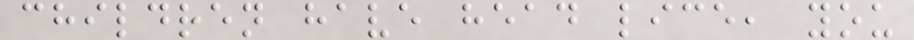children have head lice, you
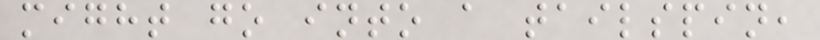might go into a tailspin,
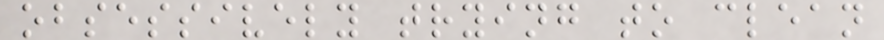obsessively trying to clean
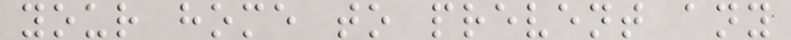your home to prevent any
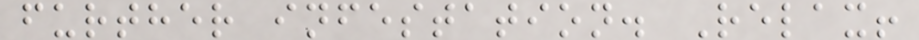further infestation. Relax!
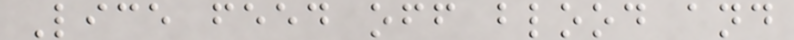Lice feed off blood and
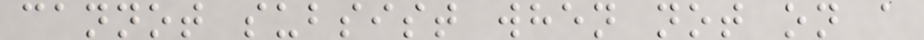cannot subsist when not on a
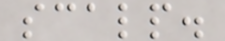scalp.
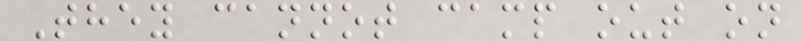They cannot camp out on
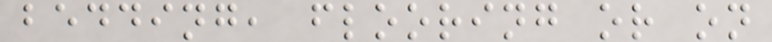bedding, flooring or on
